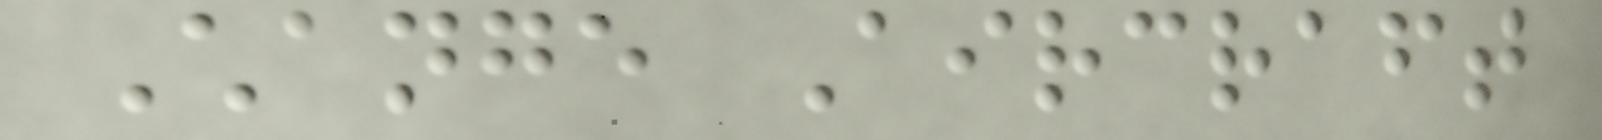Change Aircraft
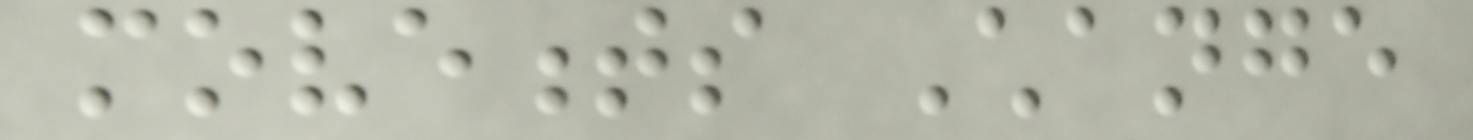movements Change
